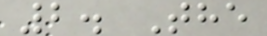2. The
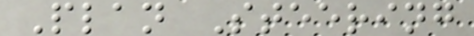Plan Steering
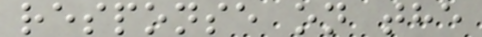response on the
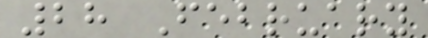28 February
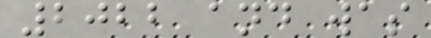2022 and was
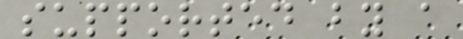supported by a
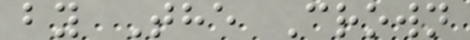by The Crown
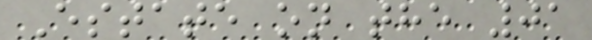Estate on the 01
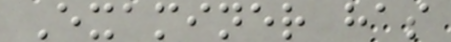Examiner has
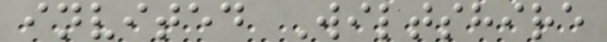invited Wiltshire
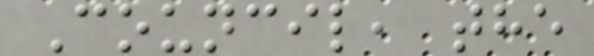Council, the
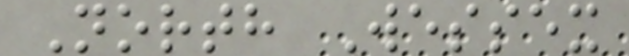North Wessex
